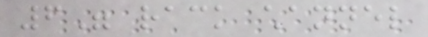6" rack channel
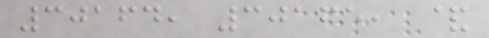30164, 30165, &
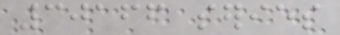30166 series
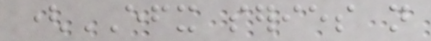(EFX series not
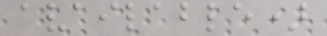available)
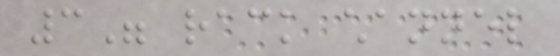3" rack channel
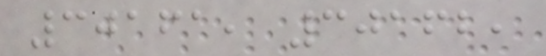30161, 30162,
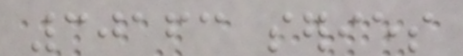30163 series
